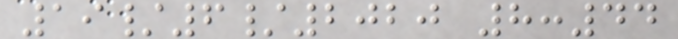19/6/2020 8:44
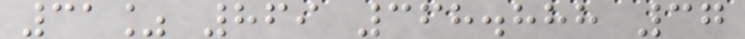31% 869 368.888 37
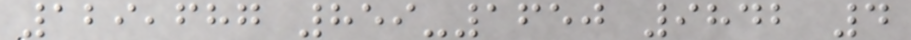129,687 859-1650 9842 4
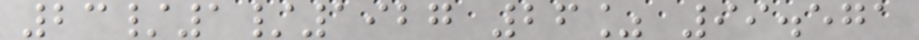23/1/1927 26% 99.571
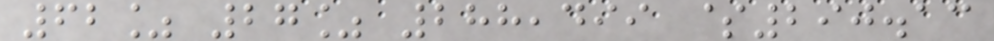62% 27% 288,499 $290.13
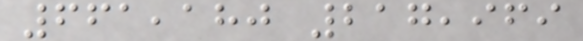661,180 217,969
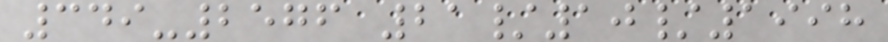349-2576 21/10/1998
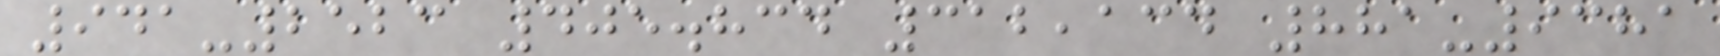941-2523 405.834 312,134 881-9381
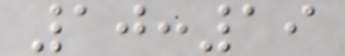10:19
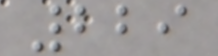229
